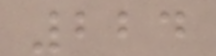224
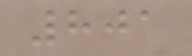801
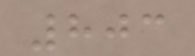803
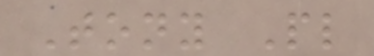Tony Pl
